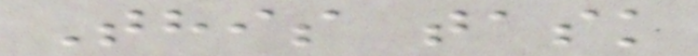This task
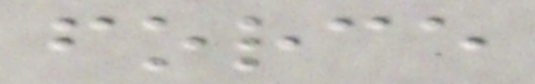force
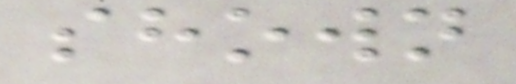shown
